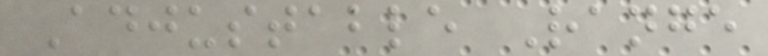Adjustable Range
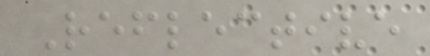Reflective
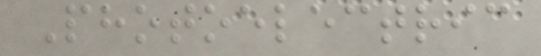Photoelectric
